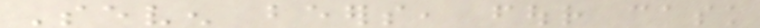Seven beers, four cask
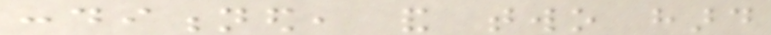conditioned, and two hard
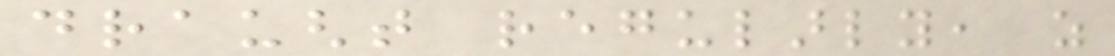draught regularly, as
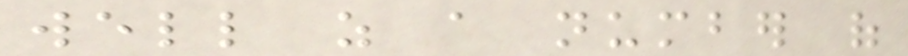well as a number of
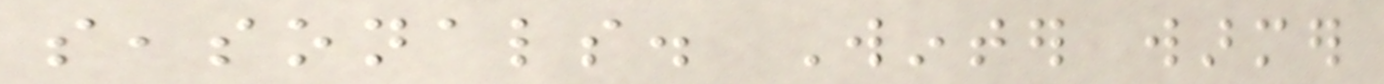seasonals. Winter warmer
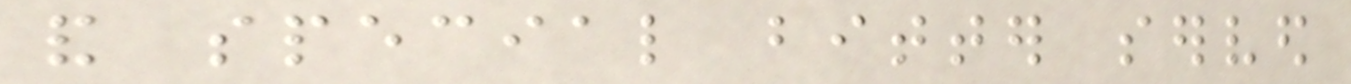and special bitter served
